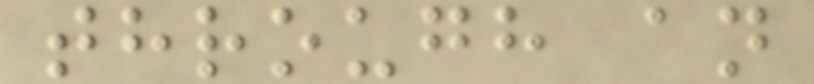through an
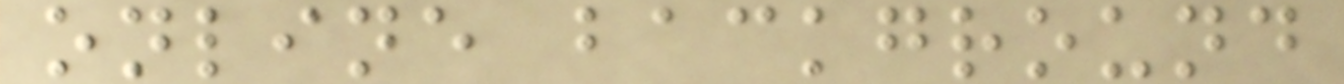online background
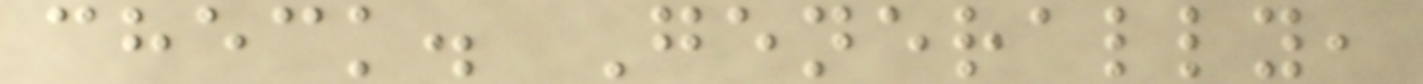check. Generally,
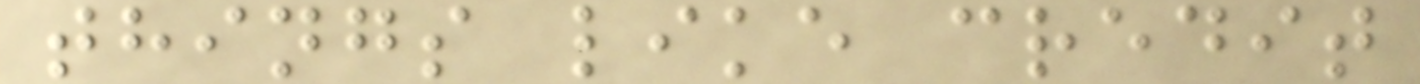things like credit
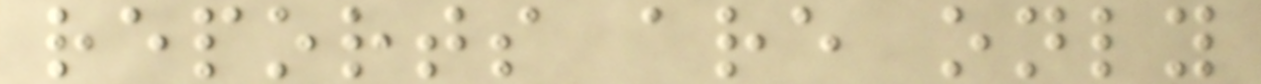reports are only
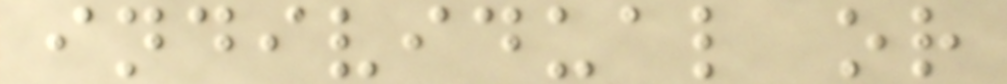individual or
